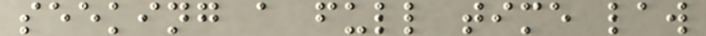seeking a full time law
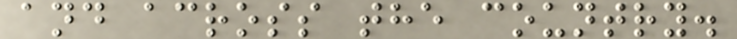and across the country.
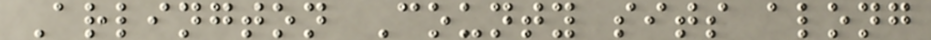Arlington County sits along
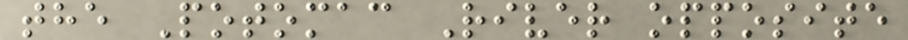the Potomac River opposite
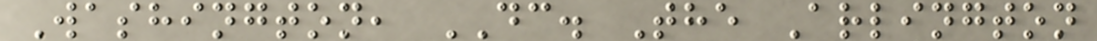Washington, DC. The Arlington
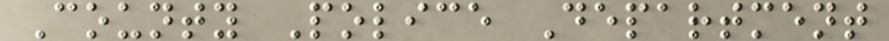County Police Department
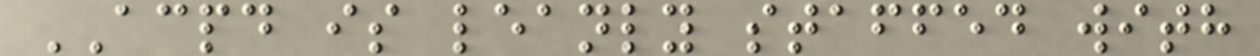ACPD is leanly staffed with
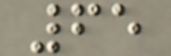65
